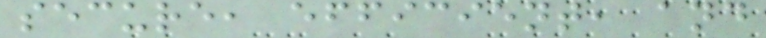secure, efficient, and
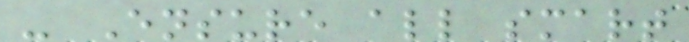- Ensure all smart
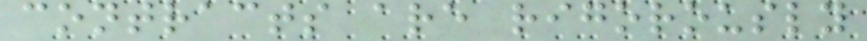contracts are rigorously
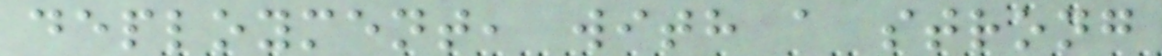deployment, with a strong
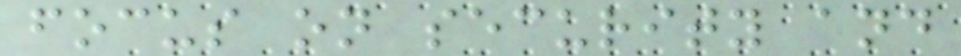focus on security and
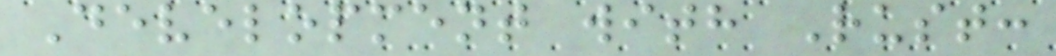Development with Rust:
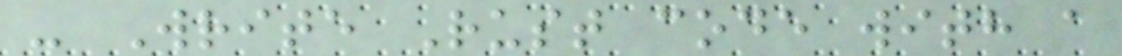- Write Rust code with a
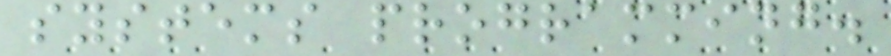systems programming.
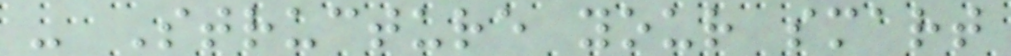- Structure your smart
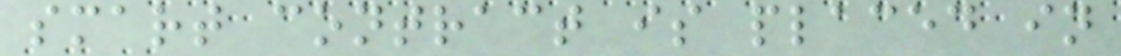smart contract is placed in
